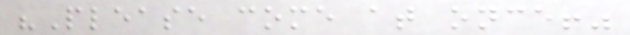"Please come at once!"
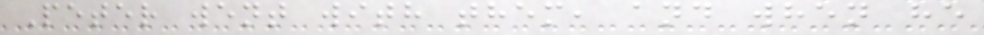Peter went with them, and when he
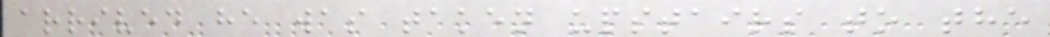arrived he was taken upstairs to the
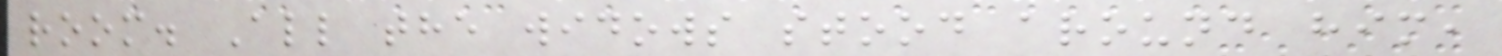room. All the widows stood around him,
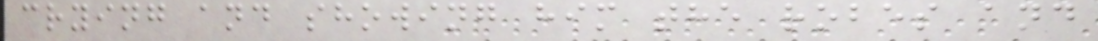crying and showing him the robes and
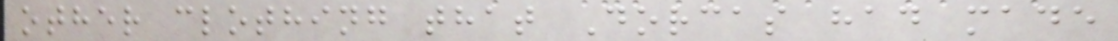other clothing that Dorcas had made
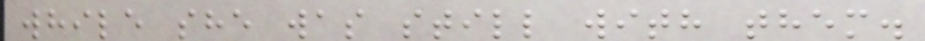while she was still with them.
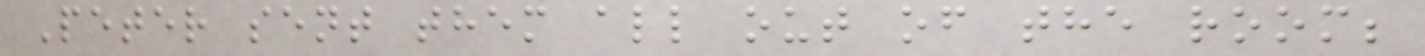Peter sent them all out of the room;
